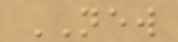NEW
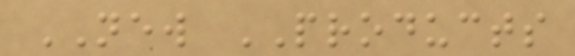NEW PRODUCTS
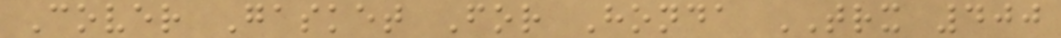Cover Gasket For Honda TRX 400
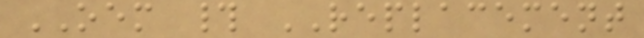OEM # REPLACEMENT
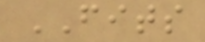FITS
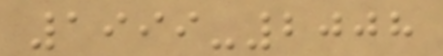1999-2008
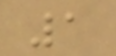1
